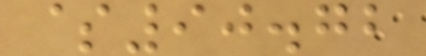$90.72
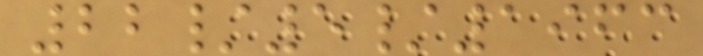22/5/1963
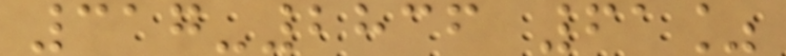317-2836 61%
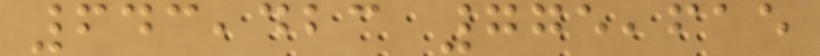643,423 775,615
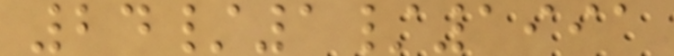24/1/1991
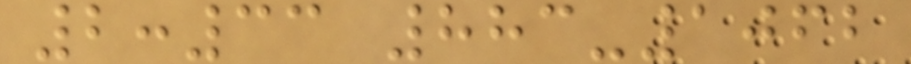2:33 883-1062
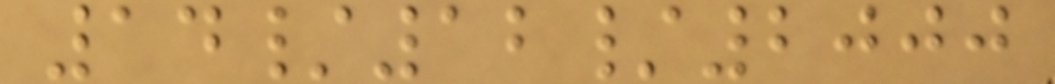14/12/2000
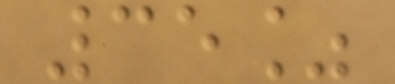35%
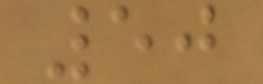50
